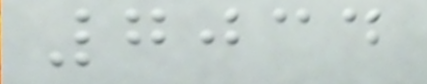7034
